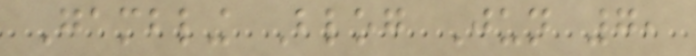Gambling Blog Jun 7,
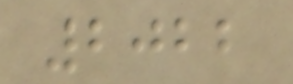2022
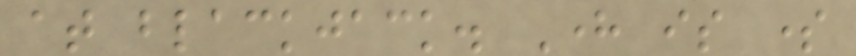at blackjack. Here is some
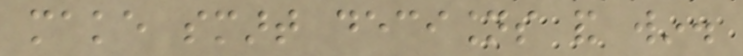make smart decisions and win.
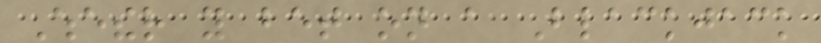Whether you bet on a Blackjack
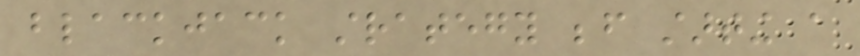blackjack strategy before starting a
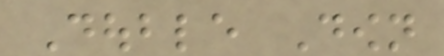Double Down
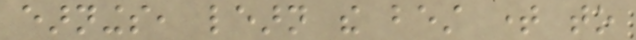earnings, learn the best time to
